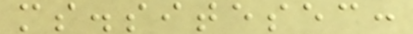ms.sitesec:
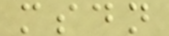msdn
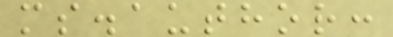ms.author:
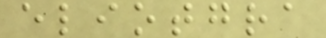eliotgra
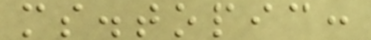ms.topic:
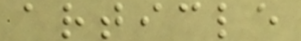article
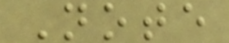Note
